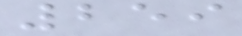259
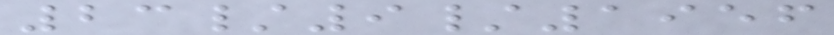23/9/1956
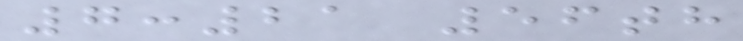7:21 56th
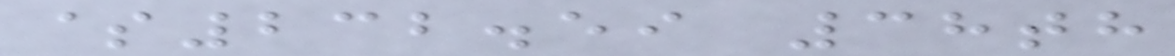$232.59 38th
